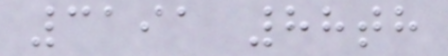3191 88th
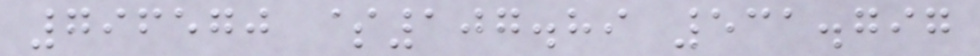796570 $107.89 531.797
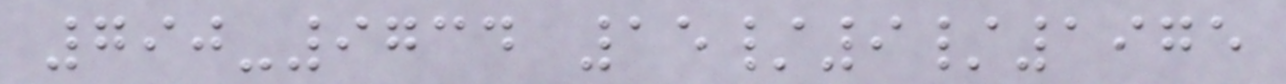790-9734 15/9/1975
